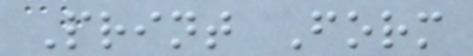Print Form
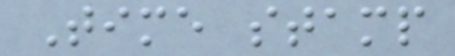Time stamp
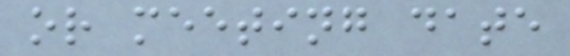or meeting date
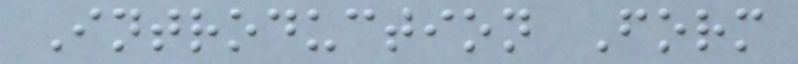Introduction Form
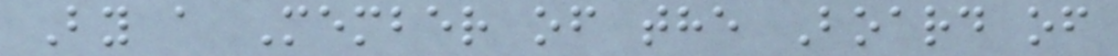By a Member of the Board of
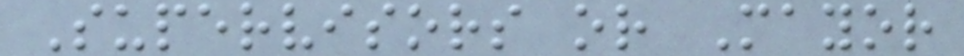Supervisors or Mayor
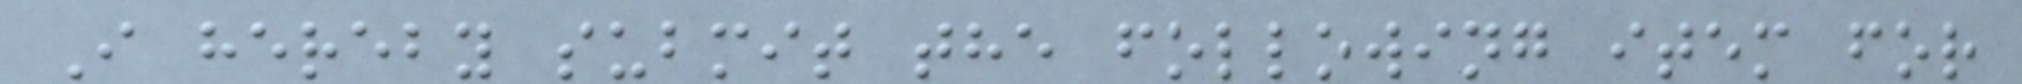I hereby submit the following item for
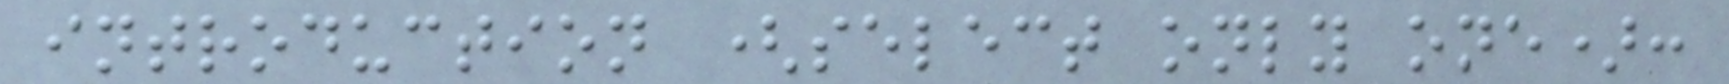introduction (select only one):
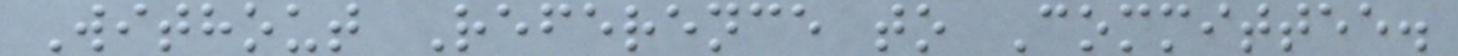Without Reference to Committee.
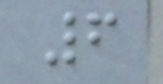6
